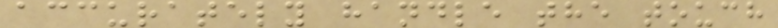accurately handle the touch
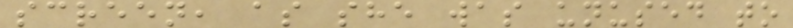screen, as she was unused to
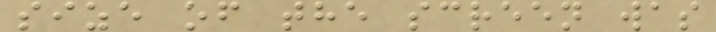size of the screen was
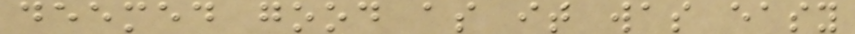deemed good as it was easy
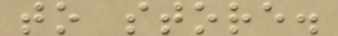to store.
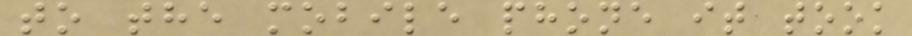to the mobile phone it took
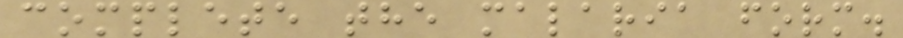complete the malaria form.
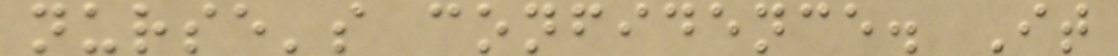nurse's confidence. It
